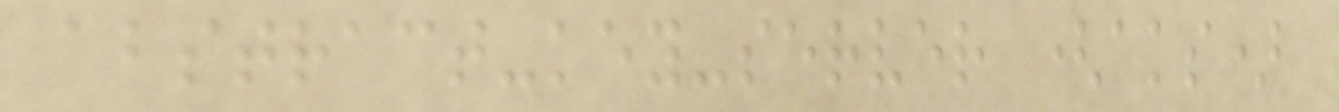abstract-key-server (aks)
